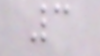3
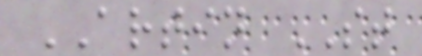ARTIN ST
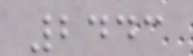2443
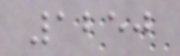1250
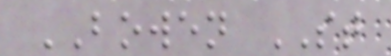BOWEN ST
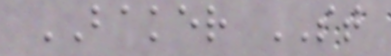BAKER ST
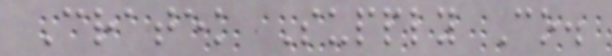Cratek Supply Co.
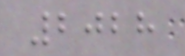2028
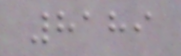8189
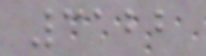3122
